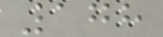178
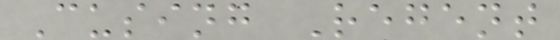Cusing Regent
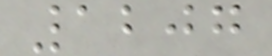1207
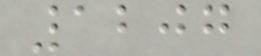1207
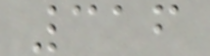316
